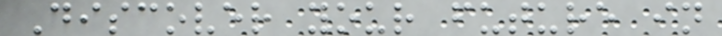Discover your future in
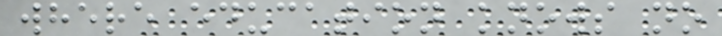where education knows no
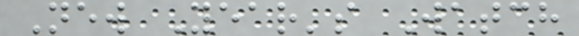New Year's Watch
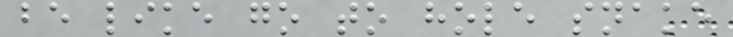be like go to hole snake
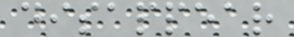disappear
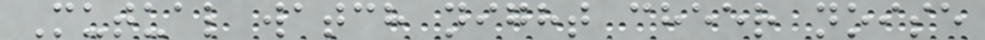Mutual watch night cheer noise
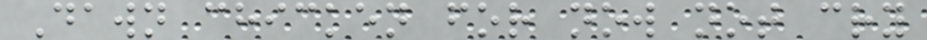Dawn chicken for now not cry
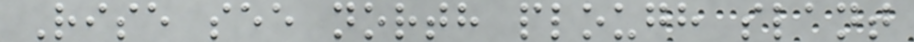Rise see north plough slant
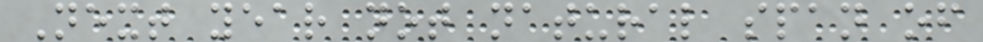Next year not natural span of
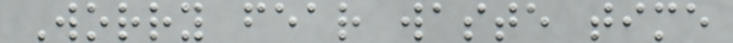Worry fear waste time
